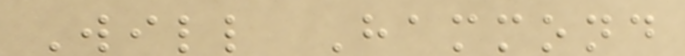Will Hammond
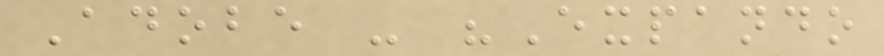Adobe - "Expando
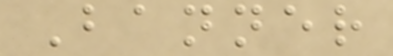Banner
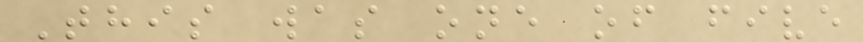This was one of five
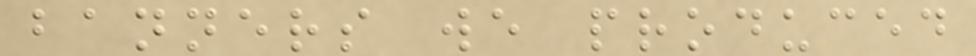banners we produced
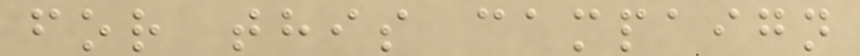for this campaign
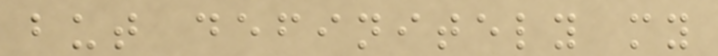but definitely my
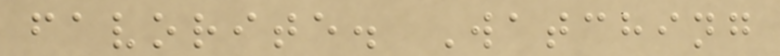favorite. Watching
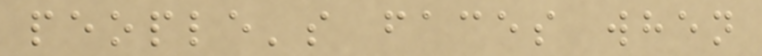people's faces when
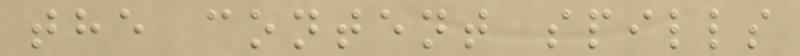the content spills
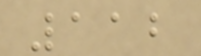112
